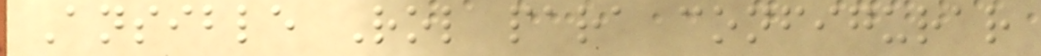Ansible Rol para configurar
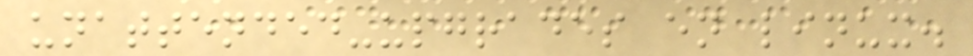unattended-upgrades en linux.
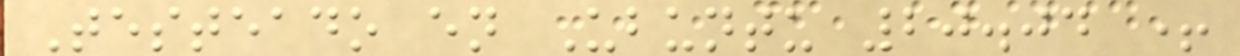Testeado en Ubuntu 20.04 +
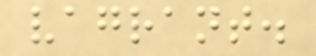vagrant.
